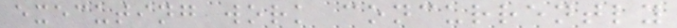executing work concurrently
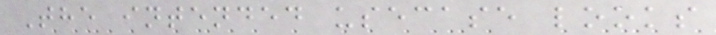The intended usecase looks
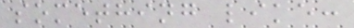something like:
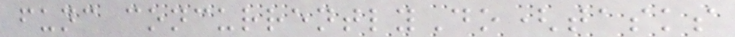func concurrentlyDo(tasks
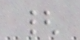{
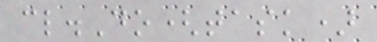cl.Do(task)
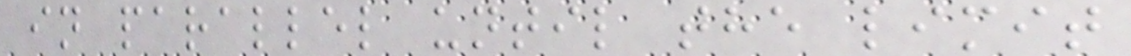in parallel until the limit
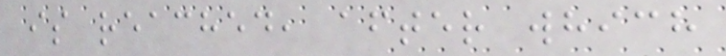is reached, after which
